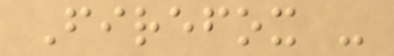Firefox -
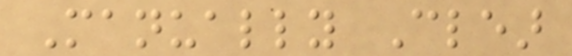Manually Clear
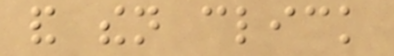and then click
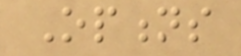Options
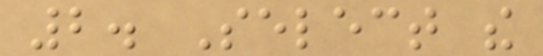2. Select the
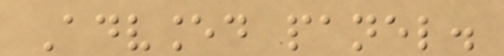Advanced panel.
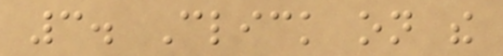3. Click on the
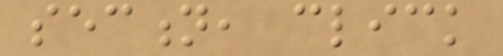section, click
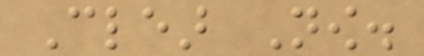Clear Now.
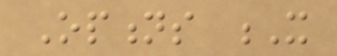Options X
